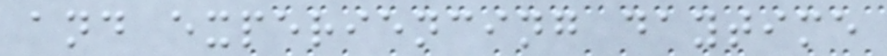and experiencing daytime
